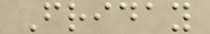Friday
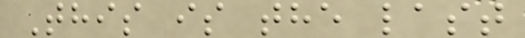This is the last
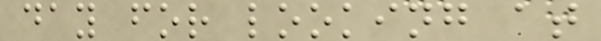day for looking at
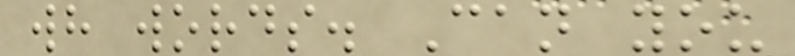wh words. Can you
